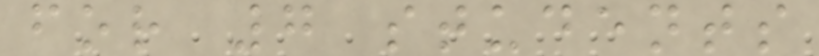for 7 students
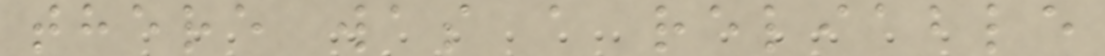there was a reliable
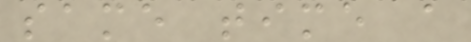same time a
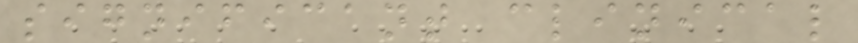significant clinical
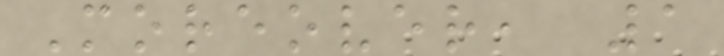Moreover, 1
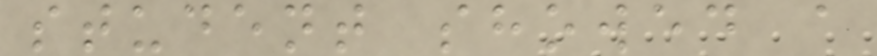student showed a
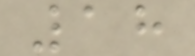18
